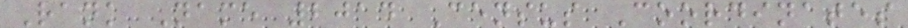Rank Name 2014 Census Coordinates
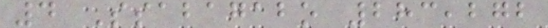4 Ssabagabo 283,272
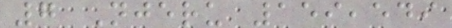7 Njeru 159,549
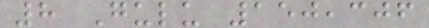8 Gulu 150,306
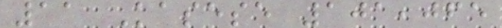11 Kasese 101,065
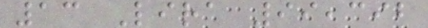13 Lira 99,392
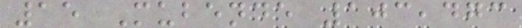15 Mubende 103,473
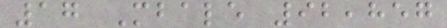17 Mbale 92,857
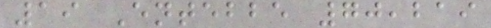19 Entebbe 70,219
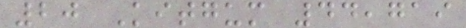20 Kitgum 44,719
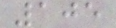105
